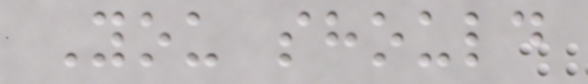You should
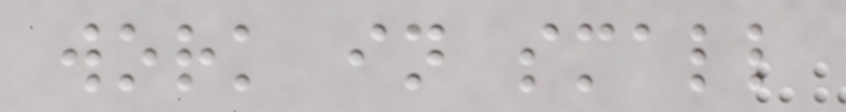work in small
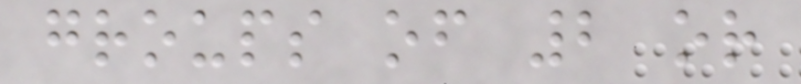groups of 2 or
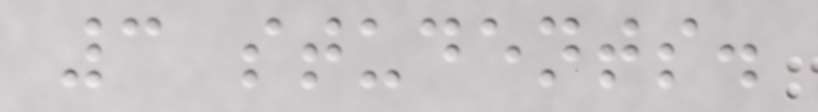3 students.
